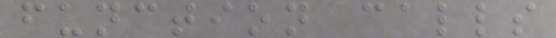function calls
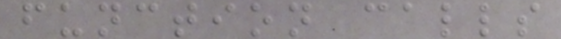function calls
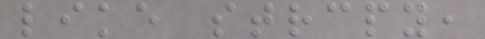like strcpy,
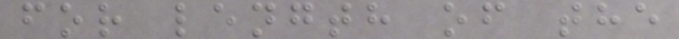for length of the
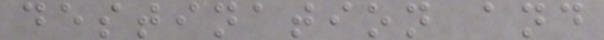destination and
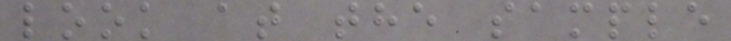look at the sample
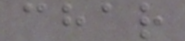char
